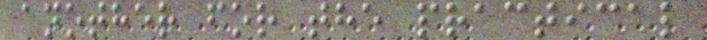another for the practical
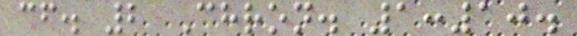cf. 2 Chron. 1:10.
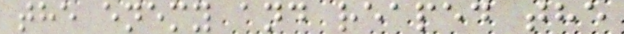the enemy and reaped the
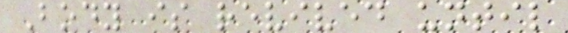Body is revived until
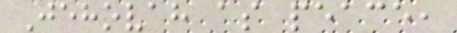Jehovah as peace,
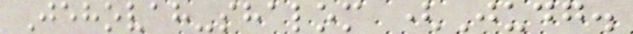Jehovah-shalom (Judg.
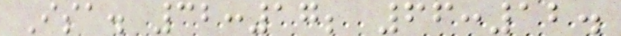Isa. 32:17; 66:12.
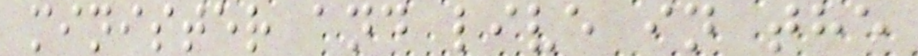minister and live in the
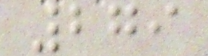279
